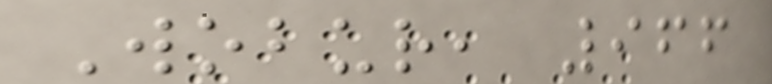Wobur, 966
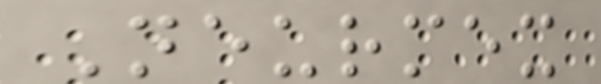Neurmex
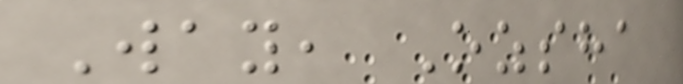Way, Ozsha
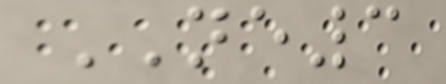NE3
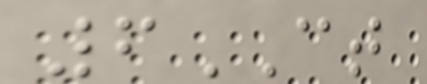6CT
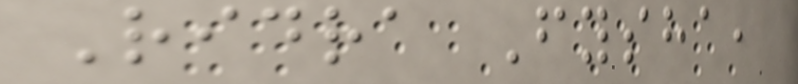Ridra Fysha,
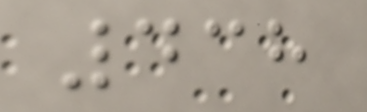438
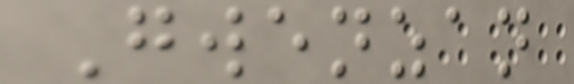Gwenzan
